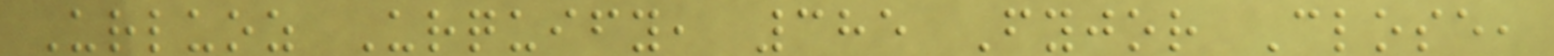Urluoz Urquify, 385 Fyjor Close,
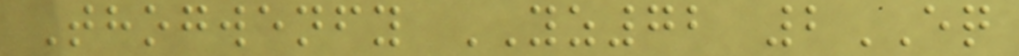Thogwenfy YZ72 2EQ
